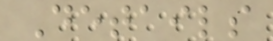Details
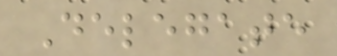Delegate
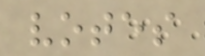votes
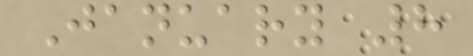January 8
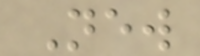New
